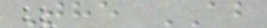The AB
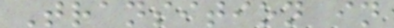Transition in
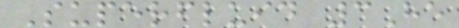Superfluid 3He
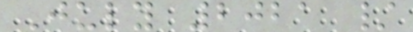July 2021 /
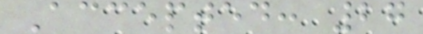Accepted: 27
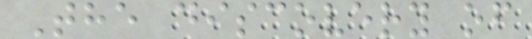The discovery of
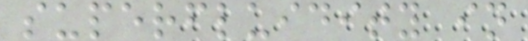superfluidity in
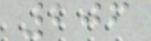206
